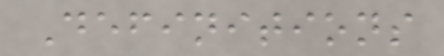Definitions
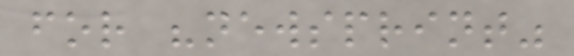for "newsprint"
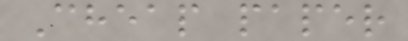Cheap paper
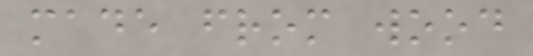made from wood
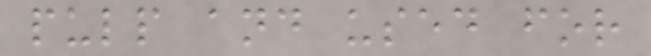pulp and used for
